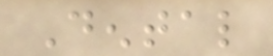Dental
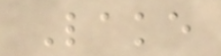Lake
